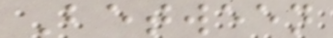Between
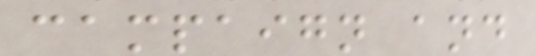campaign and
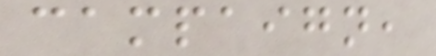campaign,
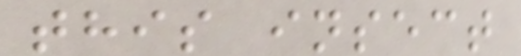this insect
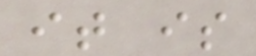it is
